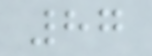87
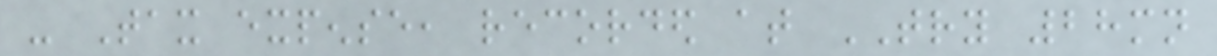- Tax expense, recorded at TRY 28mn
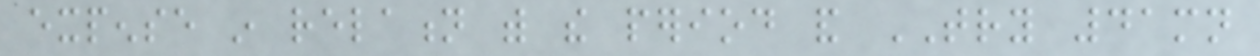expense in relation with the period and TRY 41mn
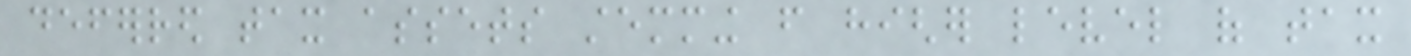deferred tax assets stemming from higher level of tax
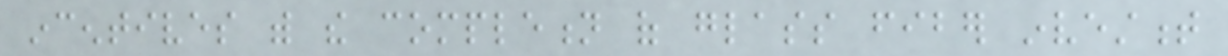incentives with the completion of glass fiber investment
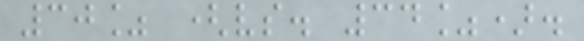30% (vs. 34%).
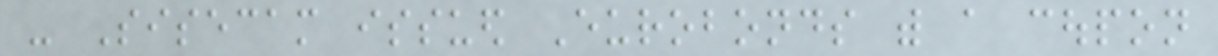- Sisecam issued Eurobonds with a coupon
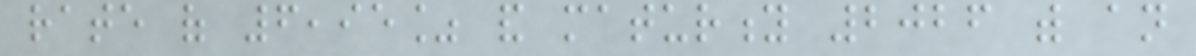rate of 6,95% and maturity 2026 with an
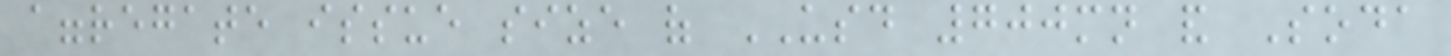aggregate issue size of USD 700mn and Soda
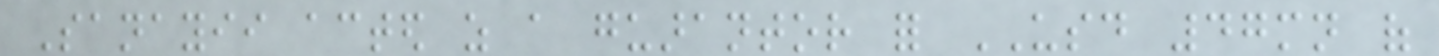Sanayii acted as a guarantor for USD 47mn of
